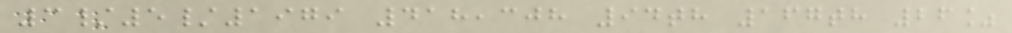3/5/1979 418,308 94th 167th 26%
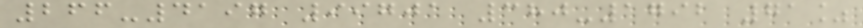266-4197 99701 380-1792 71%
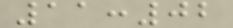11:02
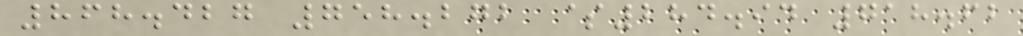868.427 758.272 $284.94 718.62
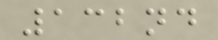132nd
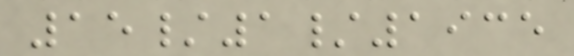15/1/1935
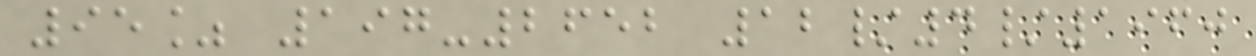95% 197-2652 12/4/1960
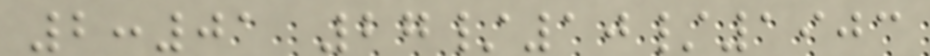2:01 27/10/1903
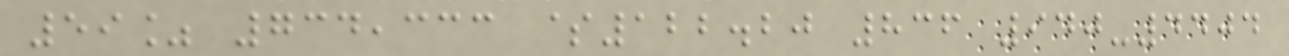59% 734,333 $122.20 836 940-4404
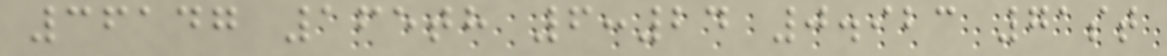36147 165th 6:24 0.923 71st
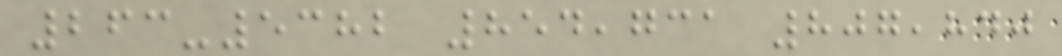263-5382 854,731 807,840
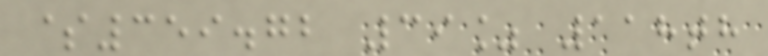$359.72 39% 118th
